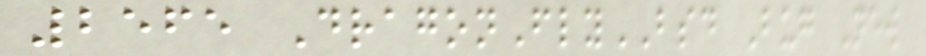2565 DragonFlyBSD Bug New
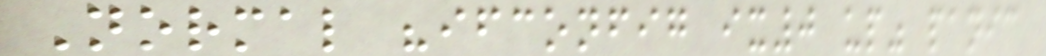Normal "ifconfig ix0 up" panic
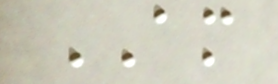AM
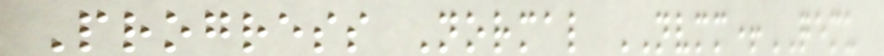Progress Normal NVMM+QEMU
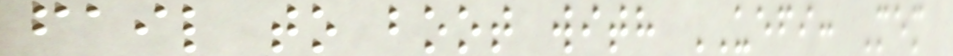fail to boot with UEFI: Mem
